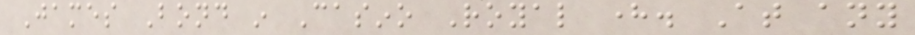James Bond in Casino Royal here. At any
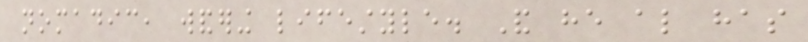nomadic, wandering lifestyle. And he also has
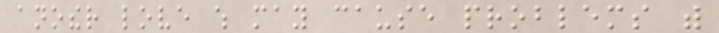another love which may cause problems with
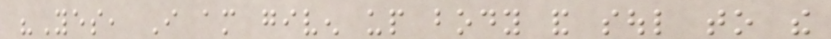"Yes, I am given up body and soul to the
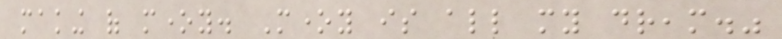making of money. Money is all my dream."
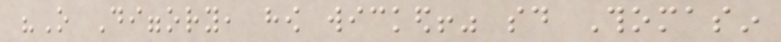"O Diggory, how wicked!" said Thomasin
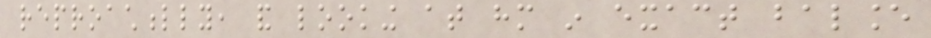reproachfully, and looking at him in exact balance
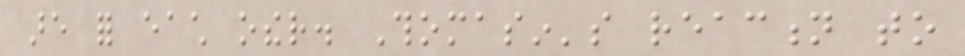are for each other. Thomasin's reaction to
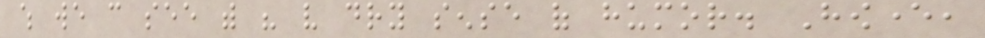which we can see with his very dry sense of humor. However,
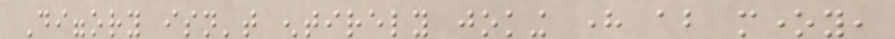Diggory isn't entirely joking here about money,
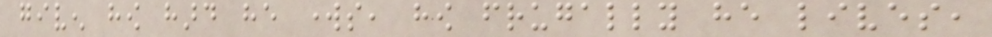given how hard he works, how frugally he lives,
